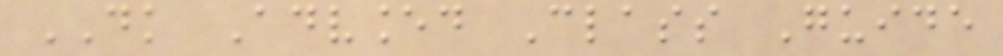DK Advanced Class Guide
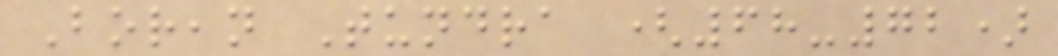Borean Tundra (68-72)
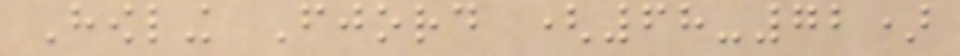Howling Fjord (68-72)
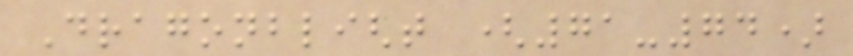Dragonblight (71-74)
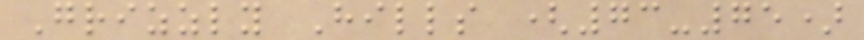Grizzly Hills (73-75)
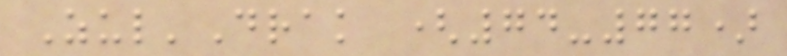Zul'Drak (74-77)
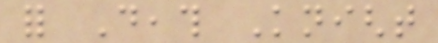for Death Knight
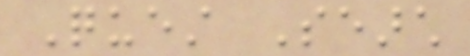Quest Search
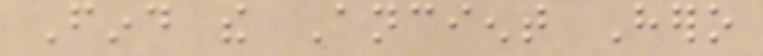Find the Ancient Hero
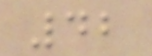42
